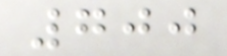700
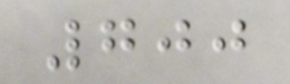700
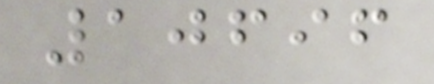10696
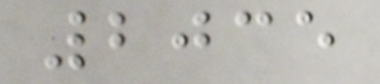2035
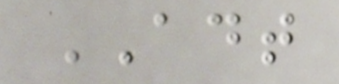ADT
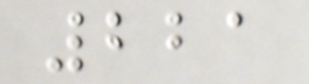221
